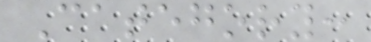Category:
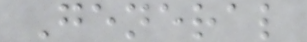General
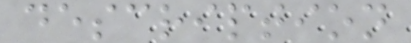description
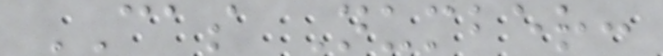CAS Number:
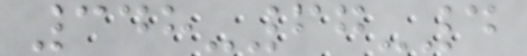348-67-4
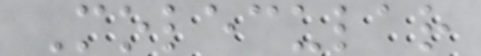Molecular
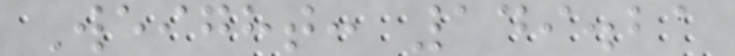Weight: 149.21
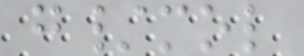g/mol
